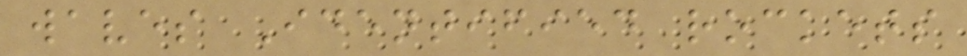waves Identified rockets
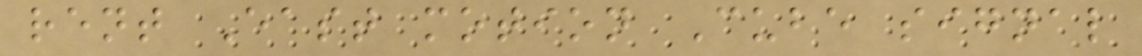rent East motion Cube signal
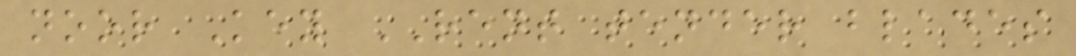noor Key RENT tender blades
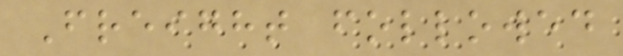Freight followed
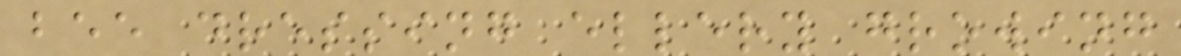bee dressing ellery growing
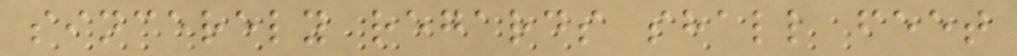sincerely regards shall feet
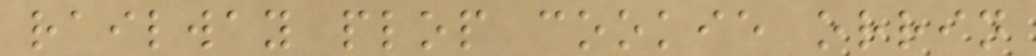railway plop cookie orrin
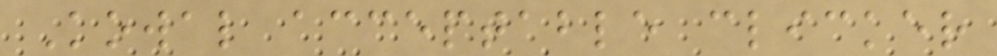Kowal acceptable clicker
